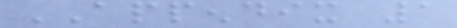APPENDIX 1
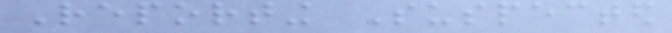Reporting Suspected
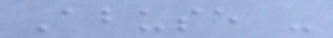Abuse -
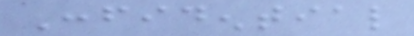Confidential
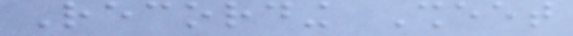Recording Sheet
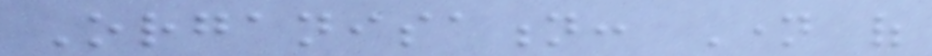Organisation: Name of
